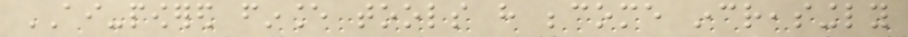AI-powered finance tools have become increasingly
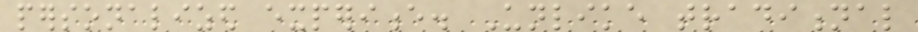personalized experience. Unlike traditional
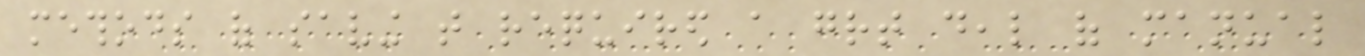methods of saving that required a great deal of manual
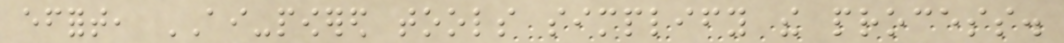effort, AI-powered tools simplify the process.
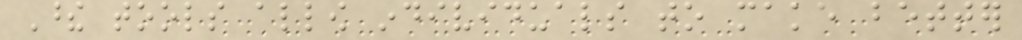These tools allow individuals to make better
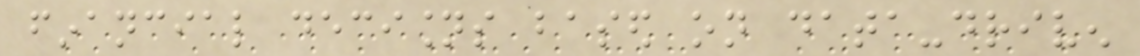financial decisions based on data-driven
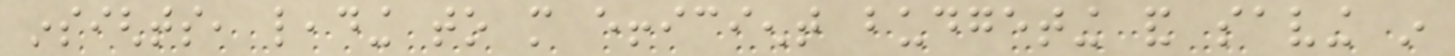insights, leading to more efficient budgeting and saving in
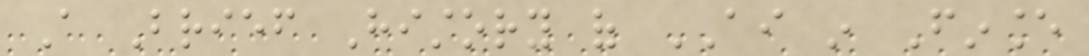A Brief History of AI in Finance
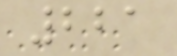221
